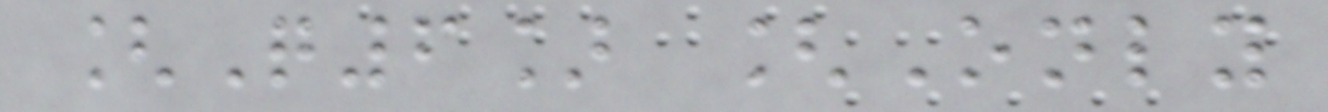[Q6] [Only
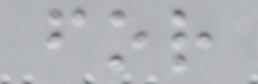for
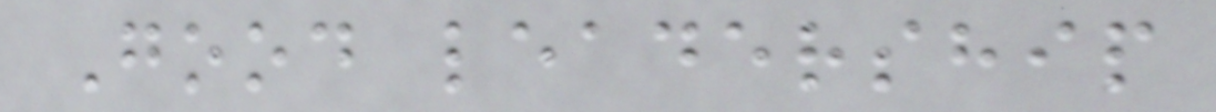Good leadership
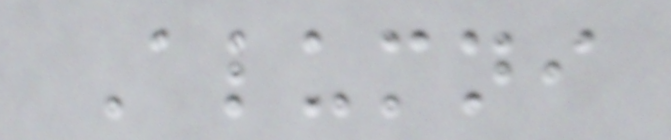Alumni
